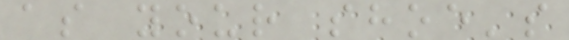as your shoe's
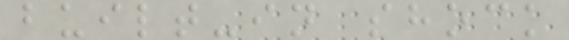built-in shock
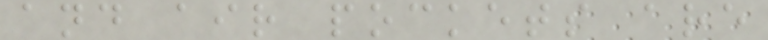and air pockets are
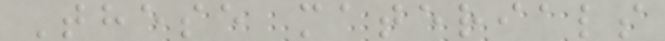These materials
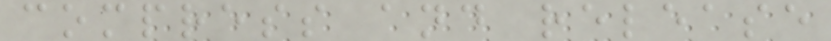compress and release
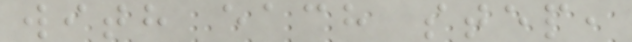with each step,
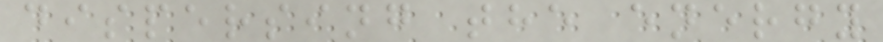dispersing the energy
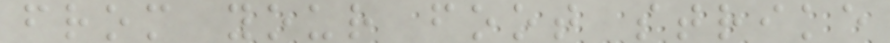from your foot strike
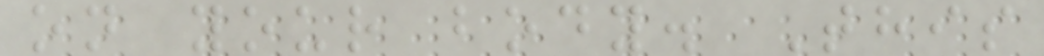on your body. This
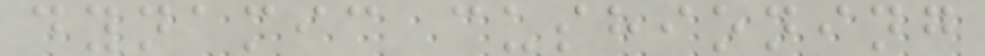dynamic cushioning
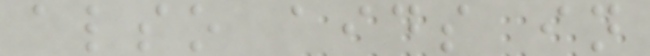also aids in
